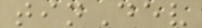tinDev
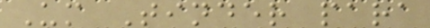Um Tinder para
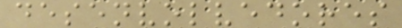desenvolvedores
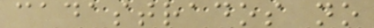cadastrados no
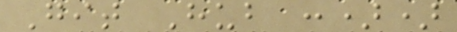Git Hub :))
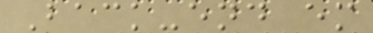Back-end em
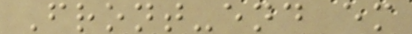Front-end em
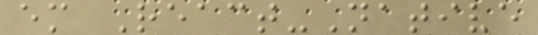em React-Native
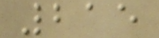215
